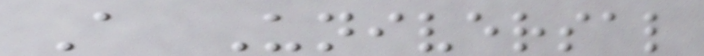A Universal
